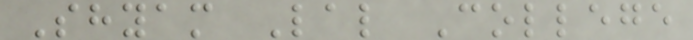Shyam Lal College
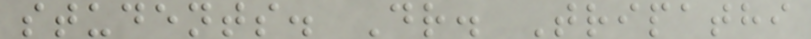students. Dr. Tripathi
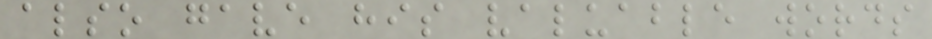also gave his valuable words
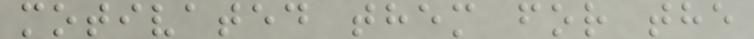motivated them for the
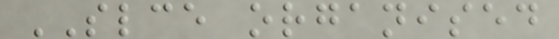SLCE organised
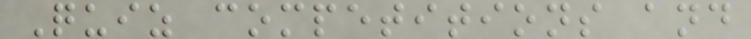Quiz competitions and
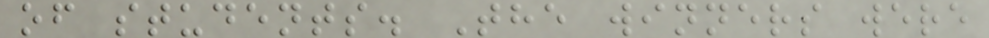of students. The winners were
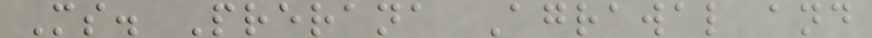Ms. Prerana Agrawal and
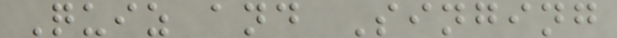Quiz and Singing
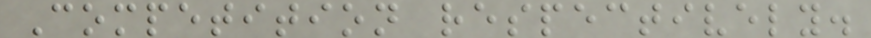Competition respectively.
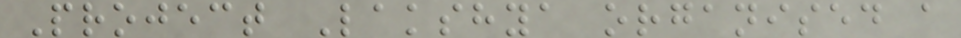Project Lakshya organised a
